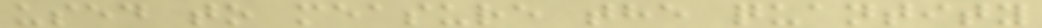used to measure the quantity
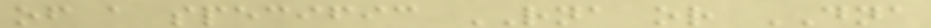of a specific RNA or DNA
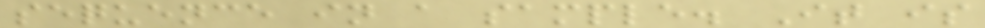sequence in a sample. It is
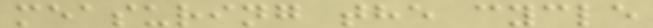measuring the cycle
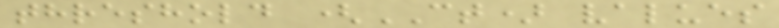threshold (CT) values
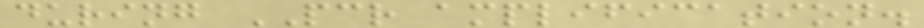during PCR amplification.
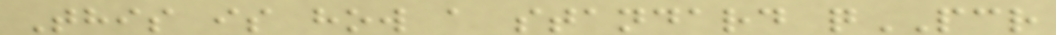This is how a standard qPCR
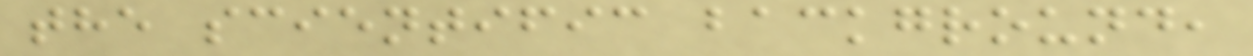the scientific background,
